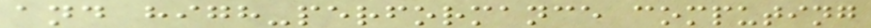and high-performance computing
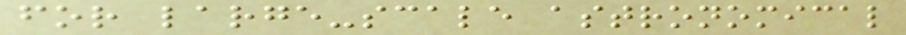for large-scale astronomical
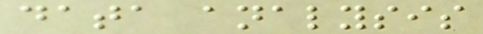data analysis
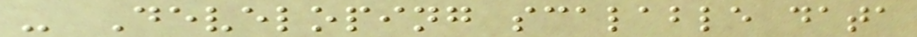- Developing scalable data
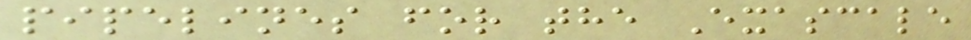pipelines for the Exascale
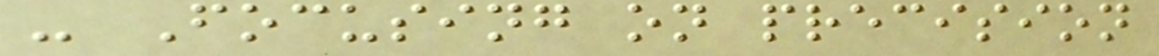- Focusing on precision
